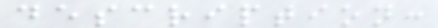description:
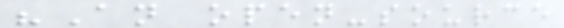"An open-source
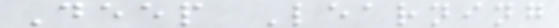Deep Learning
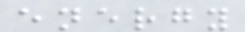energy
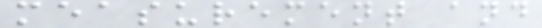measurement and
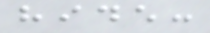hide:
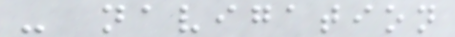- navigation
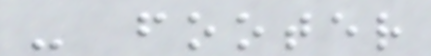- footer
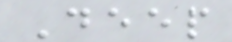Deep
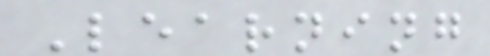Learning
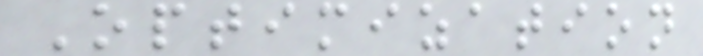Optimization
